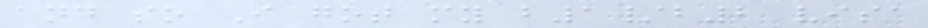and so I got my b1/b2 visa
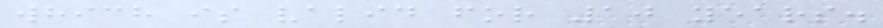which is valid for 10 years.
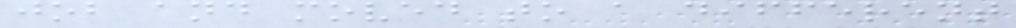job and moved to a different
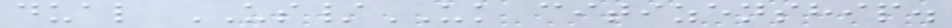dual US/UK citizenship.
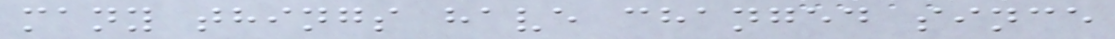many things have changed since
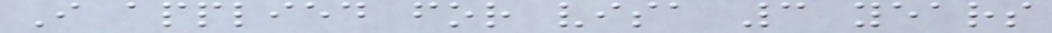I applied for visa 3 years
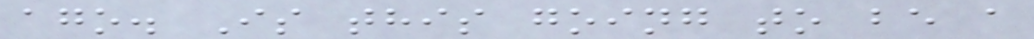ago. Is this going to be a
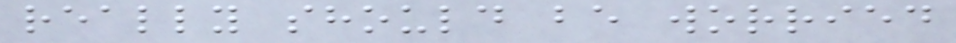really should be worried
